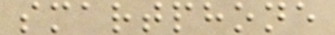smartphone
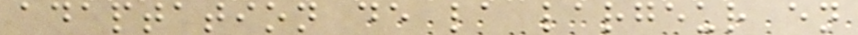adaptation de la largeur en
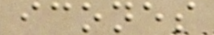icones
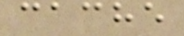cache
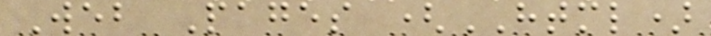Web Pages (HTML)
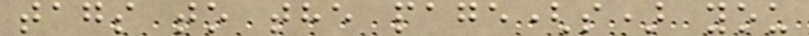tags to the page(s) you
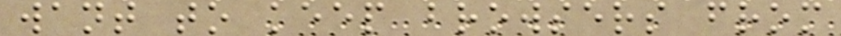want to keep browsers from
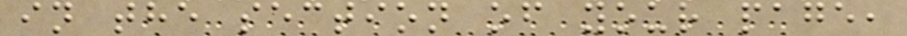in the section of your page,
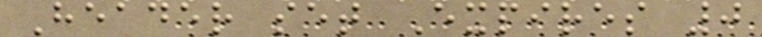Header set Expires 0
